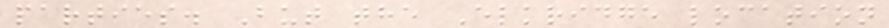parties. But the Elkridge location
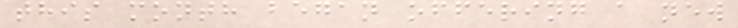this month began offering a new
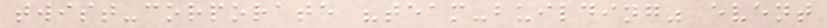twist-corporate "team-building" event
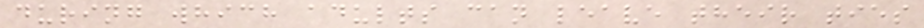during which adults can leave their ties
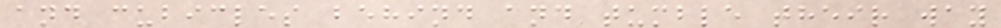and cubicles behind and tumble their way
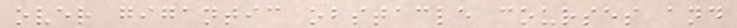over gigantic obstacle courses and
